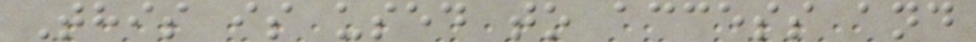This is used to access and
